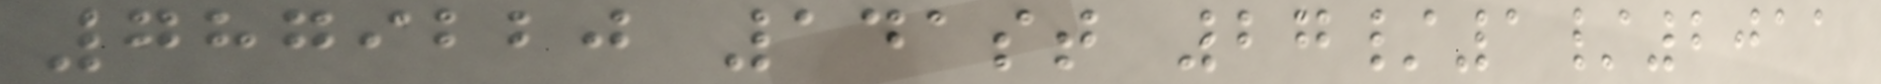7879220 141st 27/1/2011
